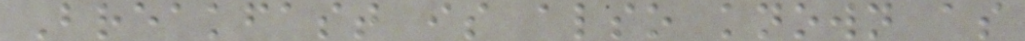Breakfast is also known as
